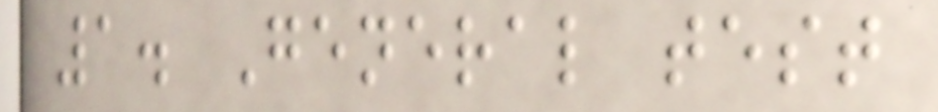1. General test
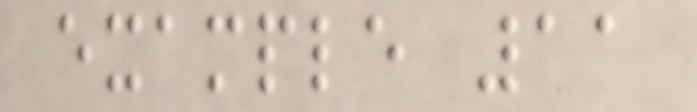example 11
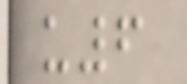u6
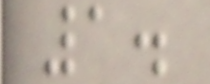1.
